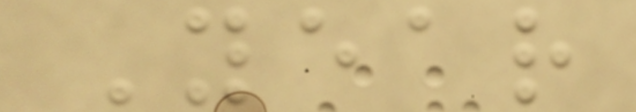Year
